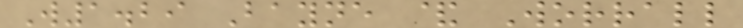W1.29 Bayne & Worrall
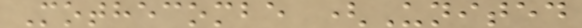Mothecombe (United
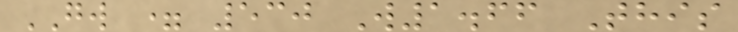GW = 530 W1.66 This
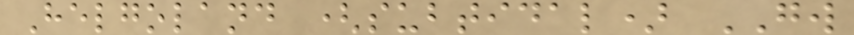Helgoland (subtidal) GW
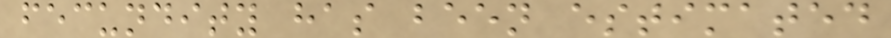fecundity has been estimated
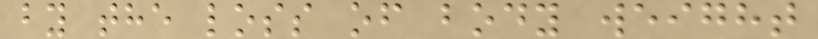by the loss of body weight
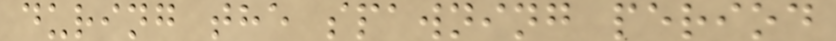during the spawning period
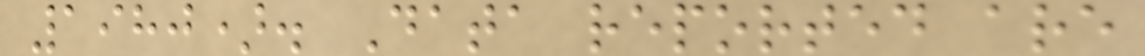1980). Data reported are
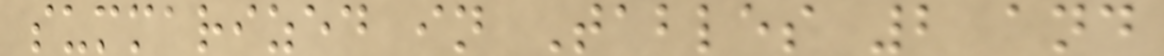summarized in Tables 2 and
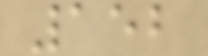152
